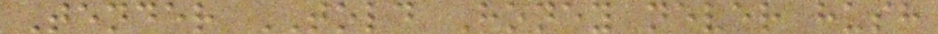Tender TOLD Honey never hush
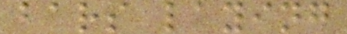bars laying
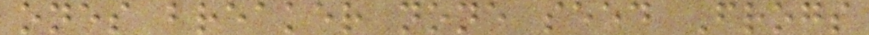ones breaker none seed Frogs
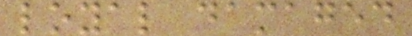loyal damaged
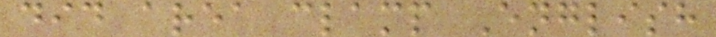did area clamp English
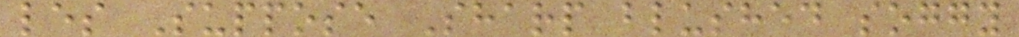les Suppose Sharp blushed soggy
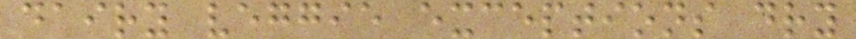dairy veggie exceptions dry
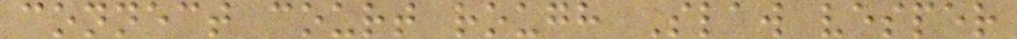connect court rough Slaw vesper
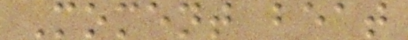Moment beat
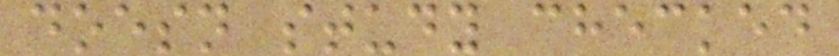doesn study checked
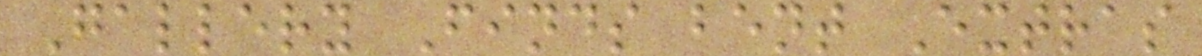Gallery Finds bent Extras
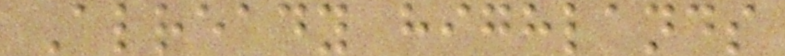Already highlands
